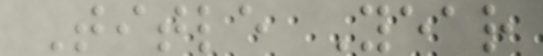Title Year
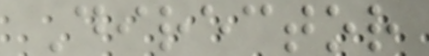Director
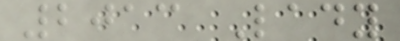2013 Lady
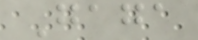Gaga
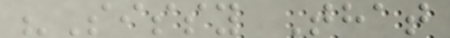"Sissy That
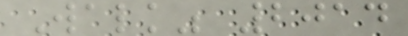Walk" 2014
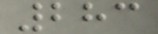283
